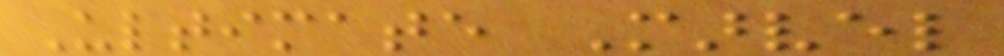Ultimate Marvel
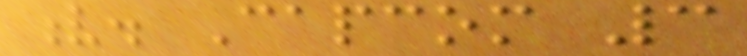v. Capcom 3
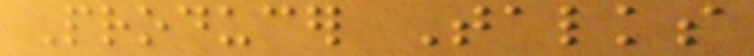Producer Talks
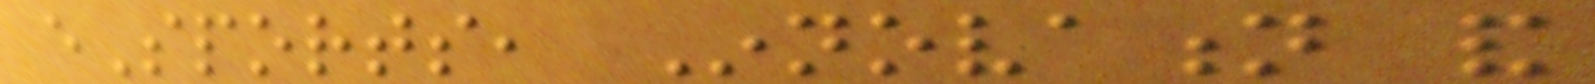eSports, Innovation and
